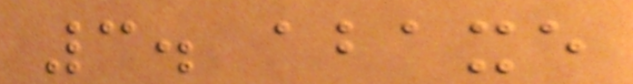3. abaxe
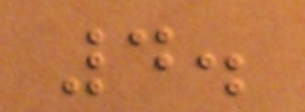4.
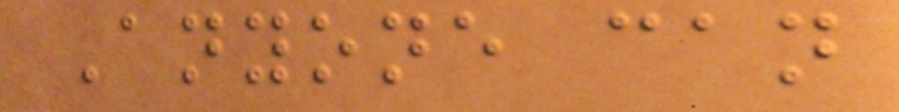Anyone can
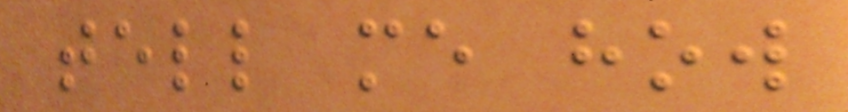tell me how
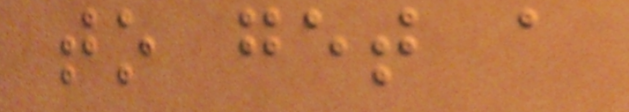to get a
